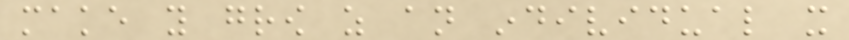make you grow as an individual it
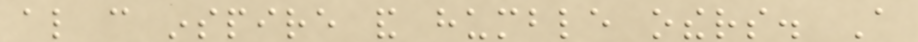also can inspire and humble others. A
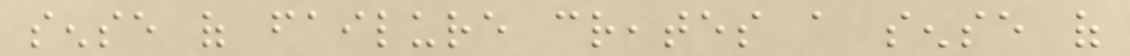sense of failure creates a sense of
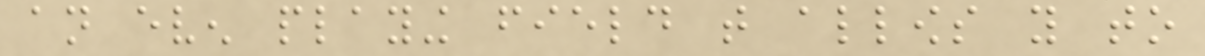an even playing field that allows you to
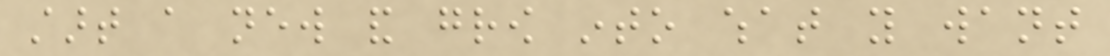start a new and grow into what you want
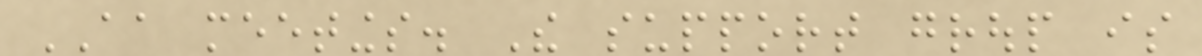AA meetings. The support group is
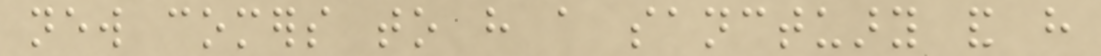new comers to have a sanctuary and have
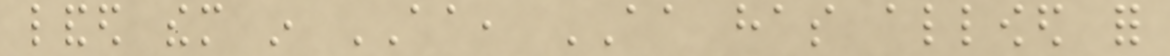landed them in AA, AA has allowed for
